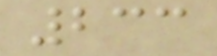233
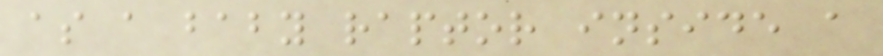as a baby raptor inside a
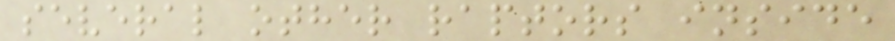several other raptors inside
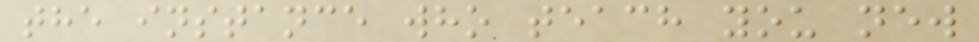the instance who teach you new
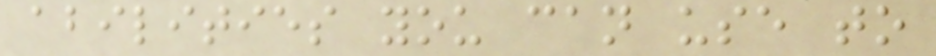abilities you can use to
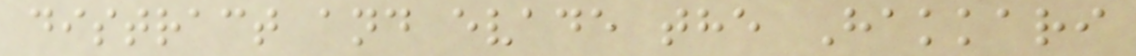distract and evade the Hakkari
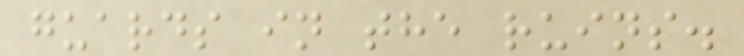guards in the ruins.
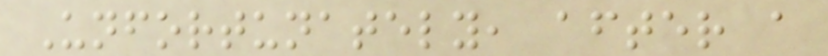Unfortunately, after a
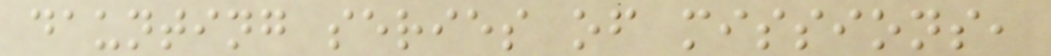daunting series of missions,
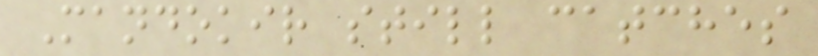Mandokir still catches
